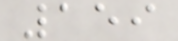159
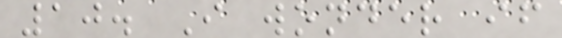10. I wonder if
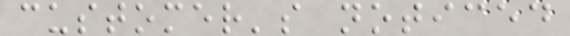customer's noticed
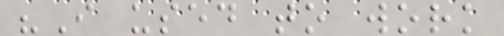"I used to work
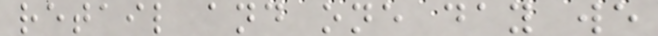retail and one day we
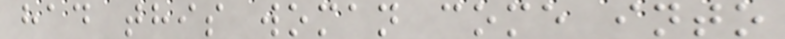had this woman come into
